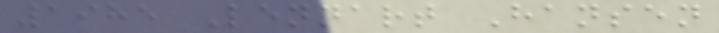1985 Lennart Hansen
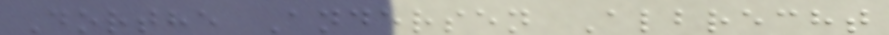Dorthe Andersen Albrecht
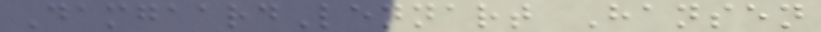DamgaardLennart Hansen
